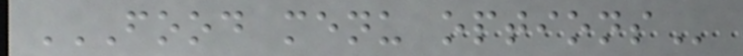FOOD MENU OPTIONS
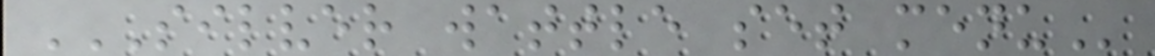SILVER WATTLE SET MENU
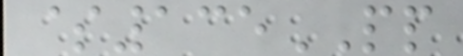$135PP
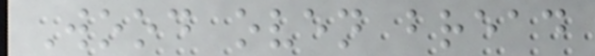Wood oven bread
